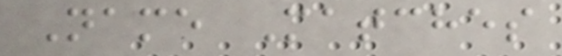Name Matches
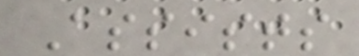Assists
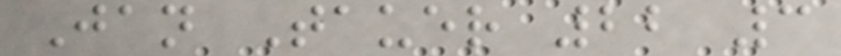Jan Tauer 22 3
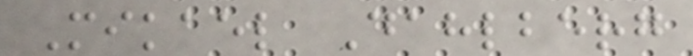Mikael Dahlberg
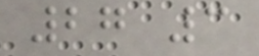27 3
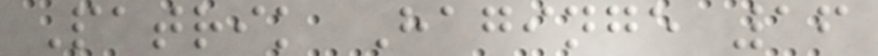Patrik Haginge 16
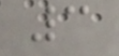3
